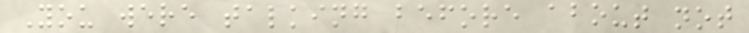You were talking before about not
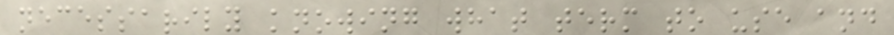necessarily knowing what term to use and
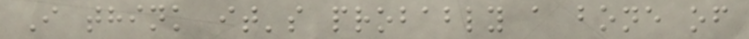I think it's probably a bone of
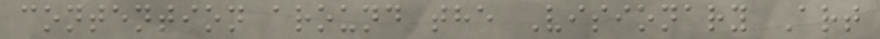contention around the Visionary Art
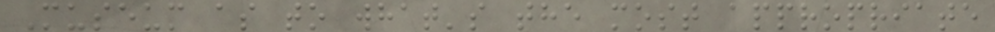Museum as to what's the most appropriate
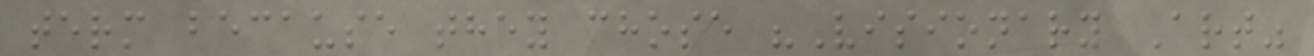term because they chose "Visionary Art"
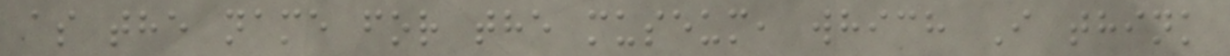as the name for the museum, which I think
